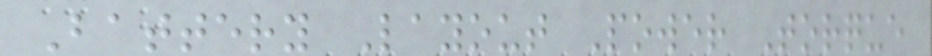Battery Layout Power Torque
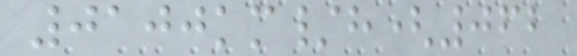0100km/h(062
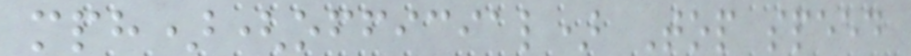mph)(official) Top speed
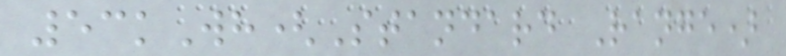53kWh(Standard Range)
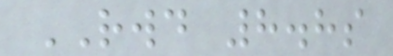RWD 8.8s
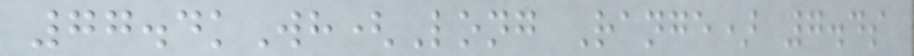77.4kWh(Long Range) 7.4s
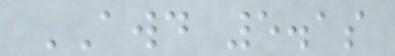AWD 5.1s
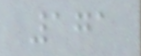171
